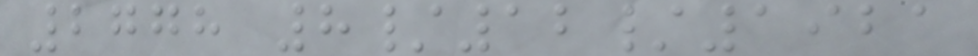2778 8/12/1921
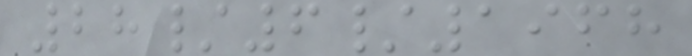28/6/1968
